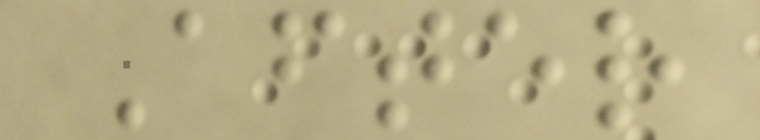After
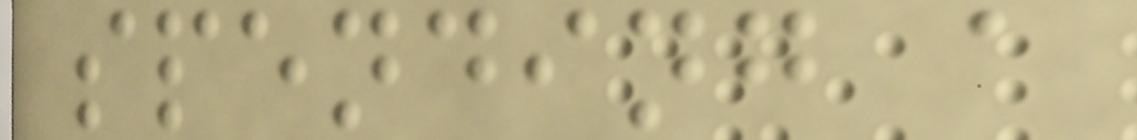spending a
